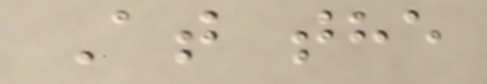At the
